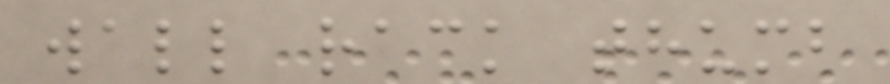wall rack thumb
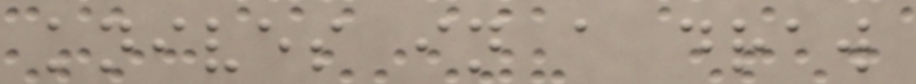knives in a draw
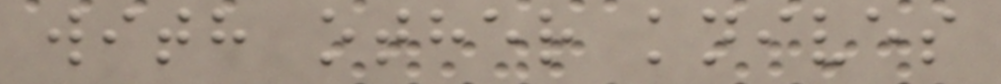with other knives
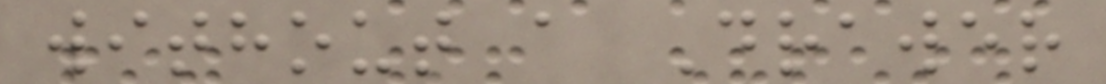without a Drawer
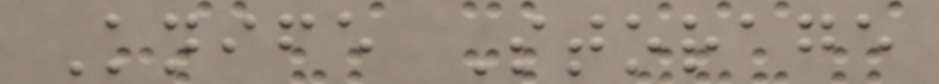Knife Storage
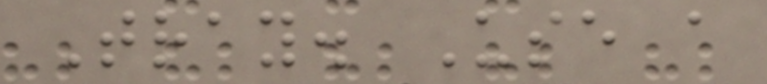Tray. Use a
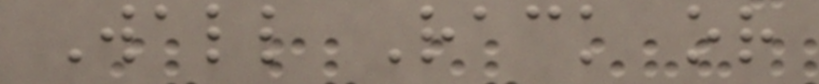Wall Rack or
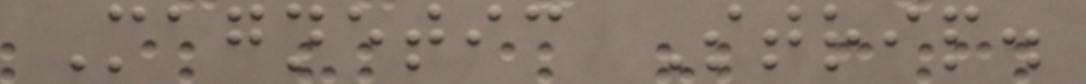Magnetic Strip.
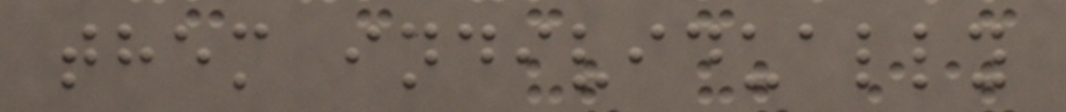them individually
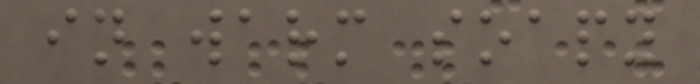in warm soapy
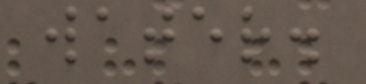water.
